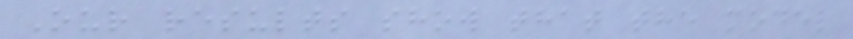Our results show that the model
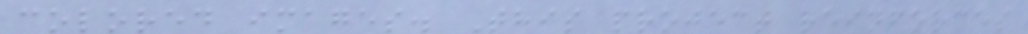colored images. This project reinforces
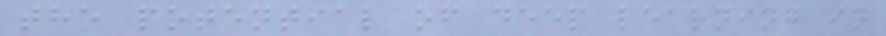the potential of deep learning in
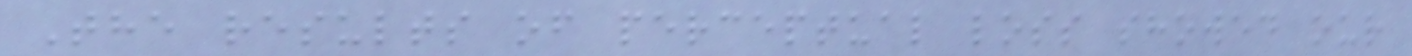The results of perceptual loss showed our
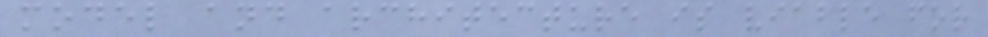model and architecture is viable for
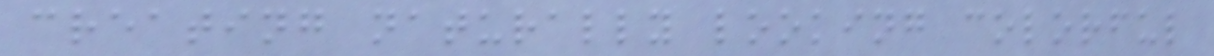creating naturally looking colorful
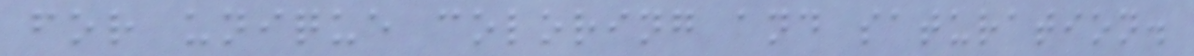for unique coloring and saturation.
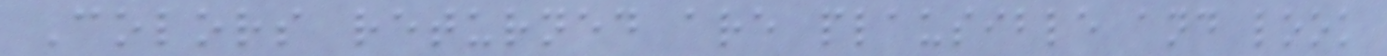Colors returned are plausible and look
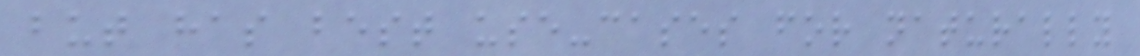but has best use-cases for naturally
